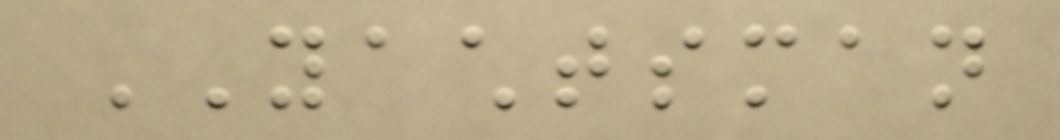YACHTSMAN
